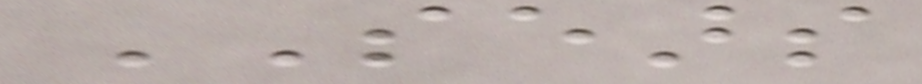SEARS
